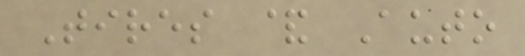Tires & Auto
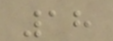18
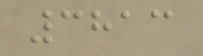3813
